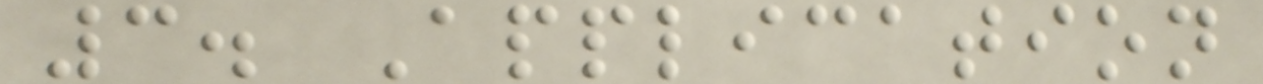3. Application
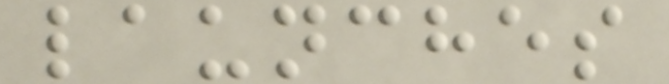launches
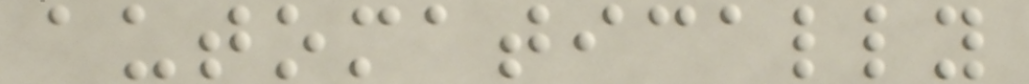automatically
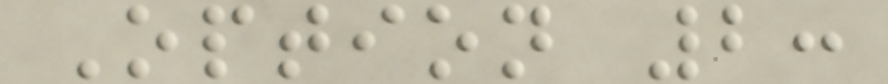Option 2:
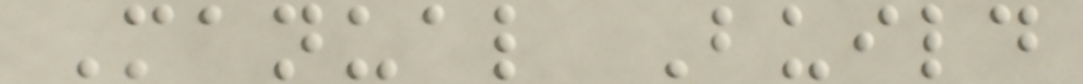Manual Build
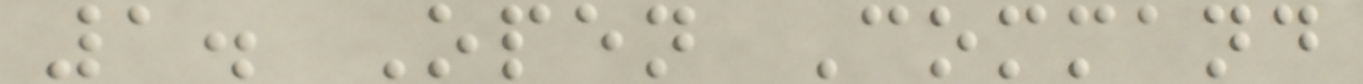1. Open Command
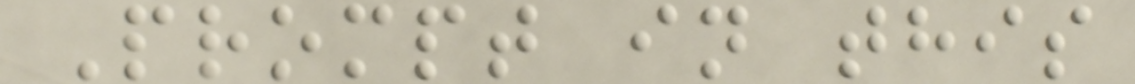Prompt in this
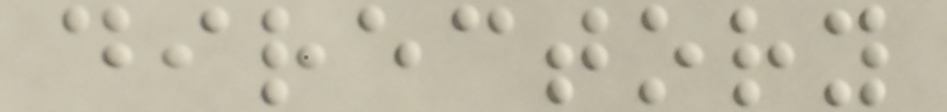directory
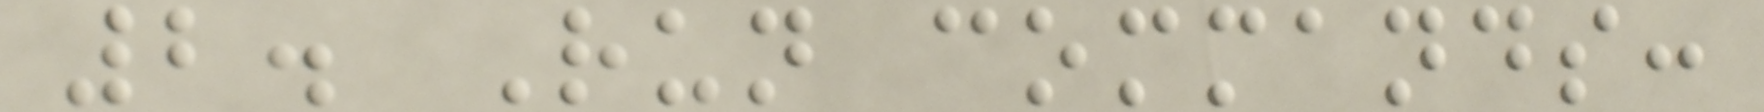2. Run commands:
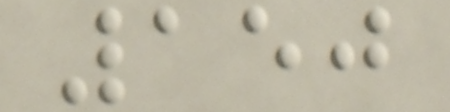150
